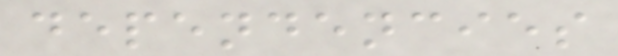dependencies
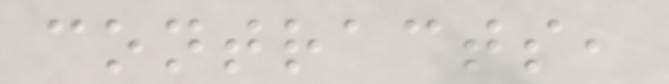contracts,
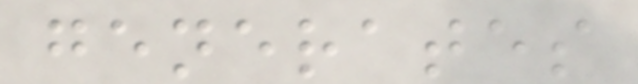generates
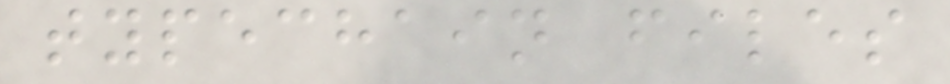typechain files
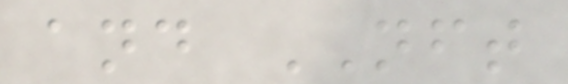and NFT
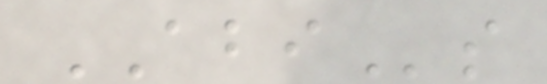ABIs
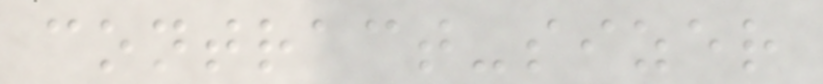contract-sizer
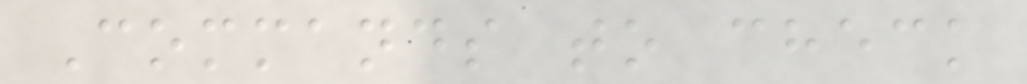Commands to check
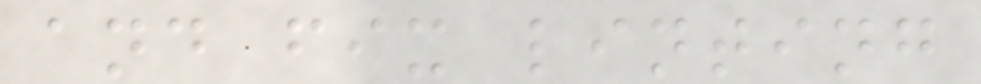and fix linting
